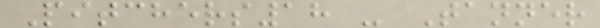Pitchers18 - Tanner
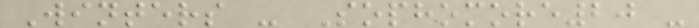Winters - Sophomore20 -
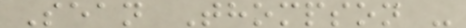Sean Thompson -
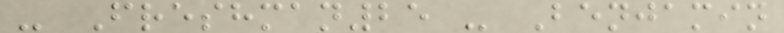- Freshman25 - Benjamin
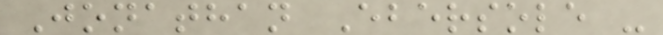Jonathan Ebersole -
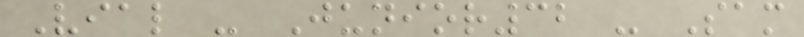Vial - Junior32 - Sam
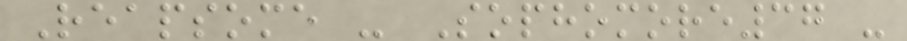Reapsome - Sophomore37 -
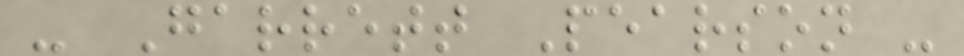- Garrett Pearson -
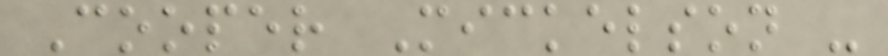Cooper Mickelson -
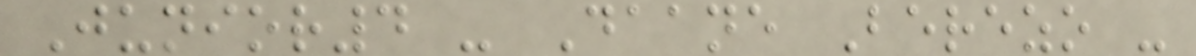Junior4 - Daane Berezo -
